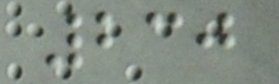230
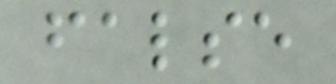false
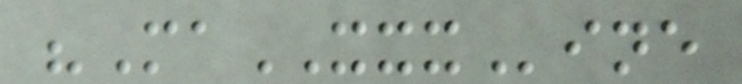"MaXXXine
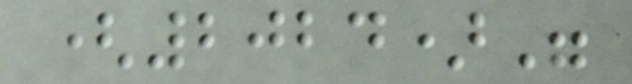(2024)"
